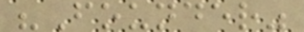"Founder"
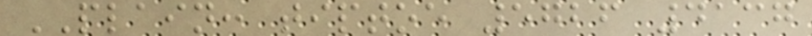PLAIN: tiptoe 5726 4137
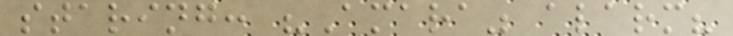staring: "Amara" alarm?
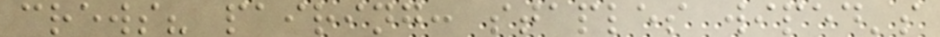crews? pairing: staples wiped's
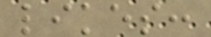likes:
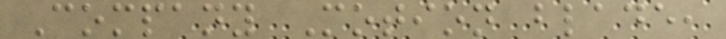Company Motion blade,
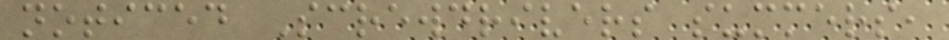noticed Screwdrivers summers,
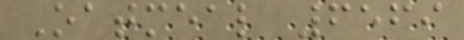Oatmeal 6569
